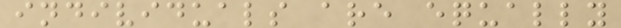individuals are equally
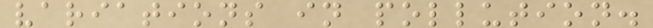variations in pollution.
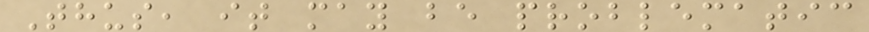Thus, it may be problematic
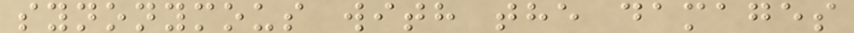synonymous with the damages
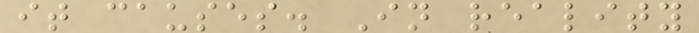it causes. In reality
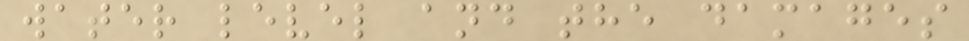water level and the damages
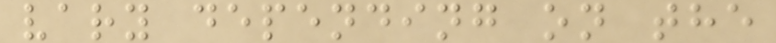vary depending on the
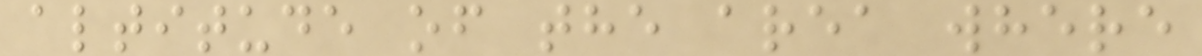altitude of the area where
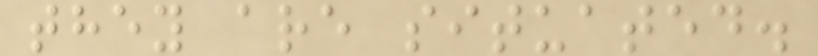they are situated.
